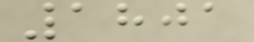1801
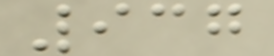937
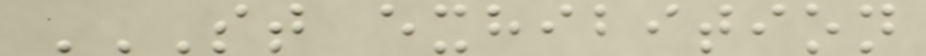ST EXHIBITION
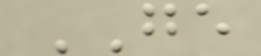GE
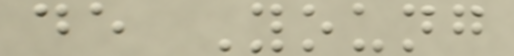de Young
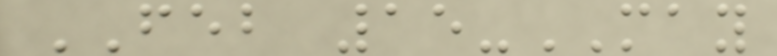FEB 15-MAY
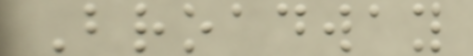Broadway
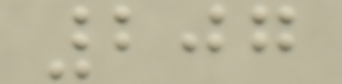207
